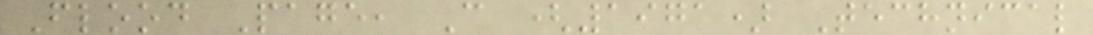Flood Page, C (1971) Technical
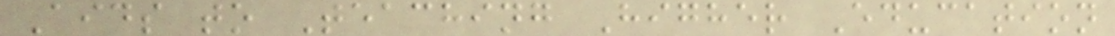Aids to Teaching Higher Education
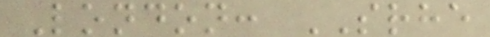London: SRHE
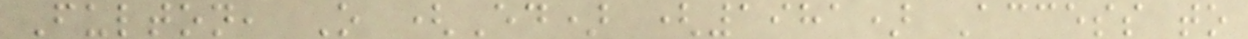Fulton, O (Ed) (1981) Access to
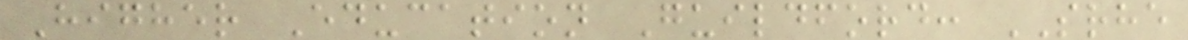Higher Education Guildford: SRHE
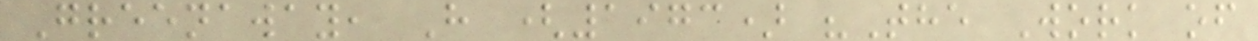Greenaway, H (1973) "The Work of
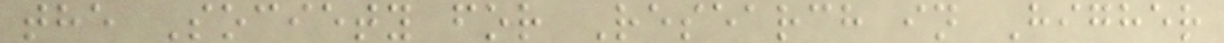the Society for Research in Higher
